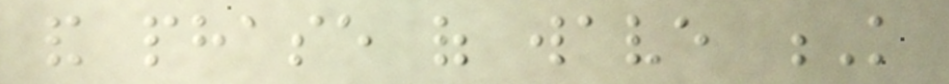and phase of wave K
